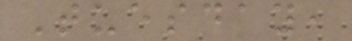Tuesday,
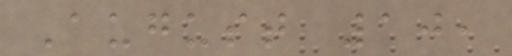August 10,
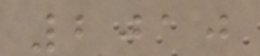2010
